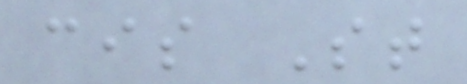cis St
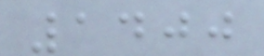1400
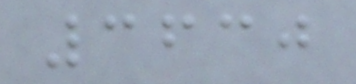3630
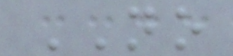NO
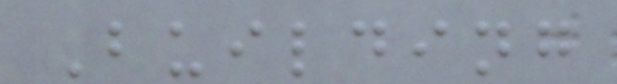Building
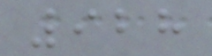928
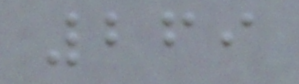269
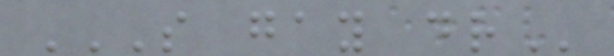S GAY DR
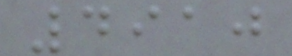4910
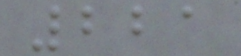221
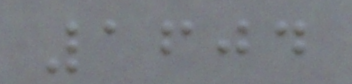1604
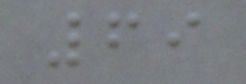69
